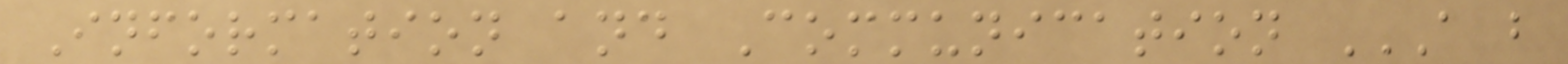Information and Communication A B
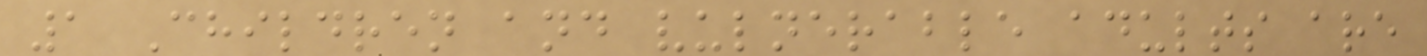1 Children and vulnerable adults are
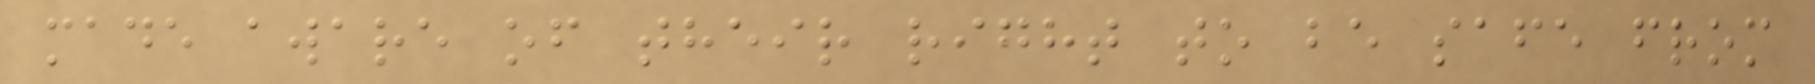made aware of their right to be safe from
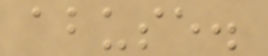abuse.
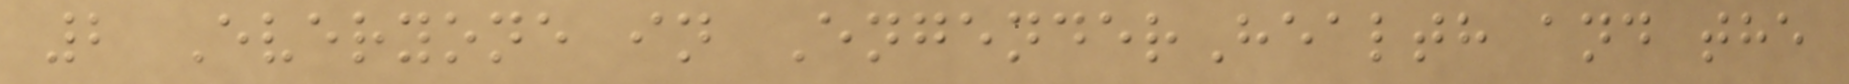2 Everyone in EngenderHealth and the
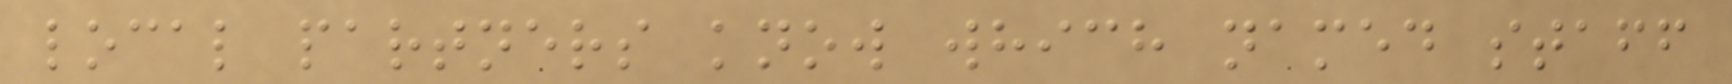local partners know which named staff
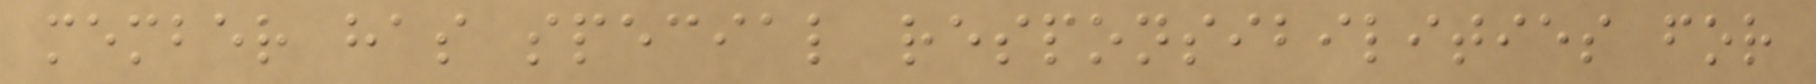member has special responsibilities for
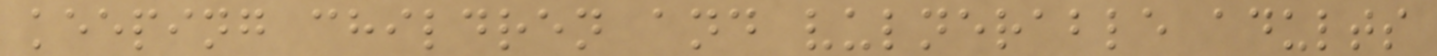keeping children and vulnerable adults
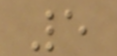5
